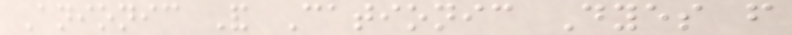Anionic And Cationic Dyes from
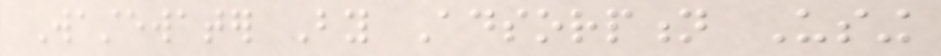Wastewater By Adsorption Using
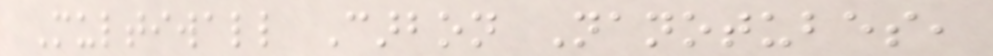Multiwall Carbon Nanotubes,
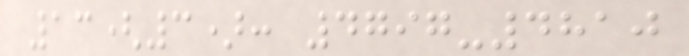13(3): 4797-4810
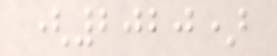(2020)
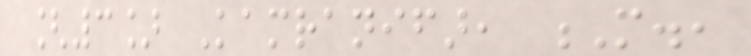[3] Kamranifar, M.,
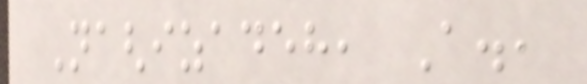Naghizadeh, A.,
